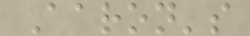Aaron's
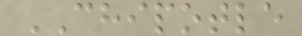CHIPOTLE
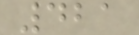421
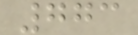773
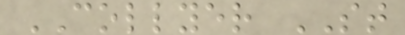COLLYER ST
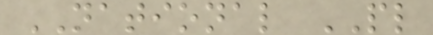NATIONAL PL
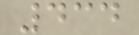434
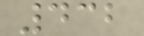432
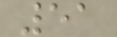51
